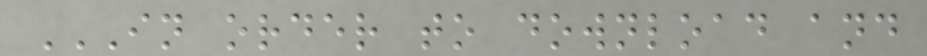IN ORDER TO DOWNLOAD AND
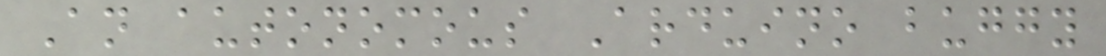An autonomous Arduino buggy
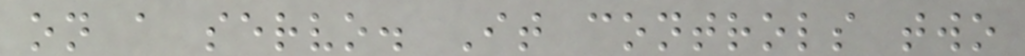on a servo. It controls two
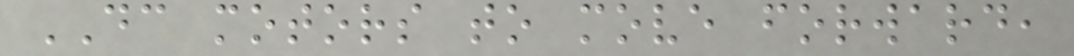DC motors to move forward,
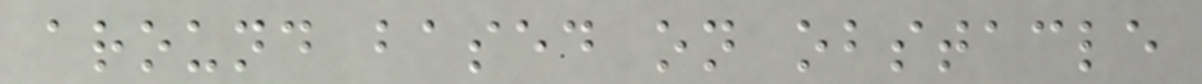around based on obstacle
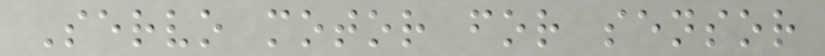Servo motor for sensor
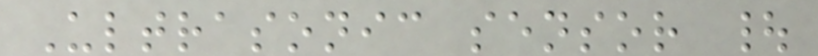Ultrasonic sensor |
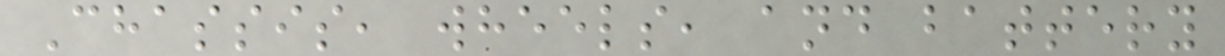Chassis, wheels, and battery
